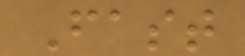Fast
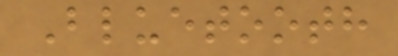Bluetooth
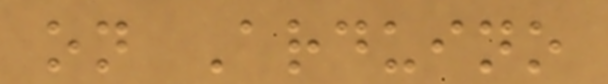on Arduino
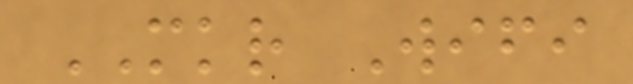MKR Wifi
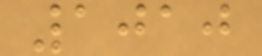1010
